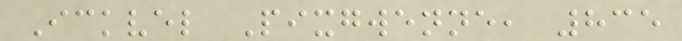Ickvel Pixgwenne, 835
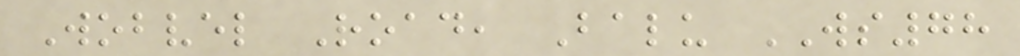Wobvel Road, Balu WS78
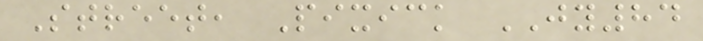Street, Pixick JY84
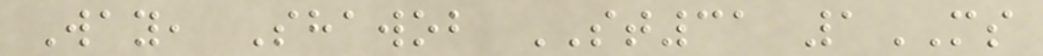Way, Shawob ST31 1MS
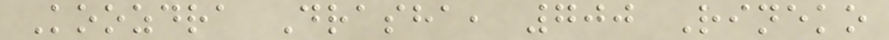Koozdra Drasha, 700 Rineko
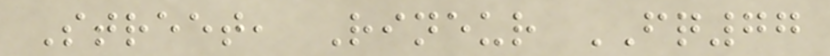Street, Rineur FQ77
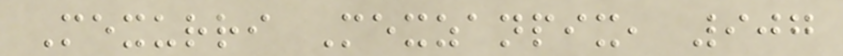Mexurri Mexzanpix, 907
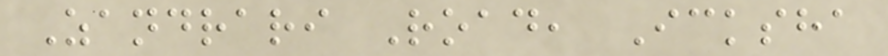Zandrari Road, Icksha
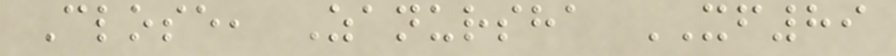Close, Zanursha XF89
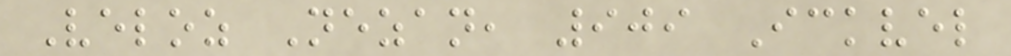Veloz Nezan, 909 Ickvel
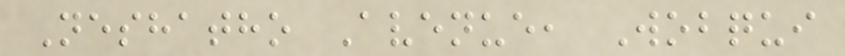Neshatho Avenue, Wobqui
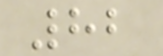82
